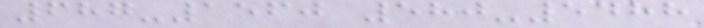687-1560 580-5488
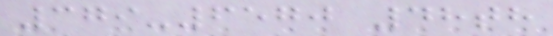379-6570 48th
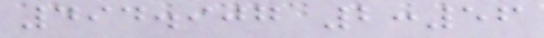494.907 2:56
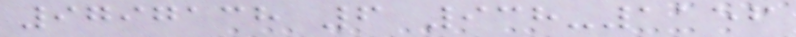9797138 6 938-1156
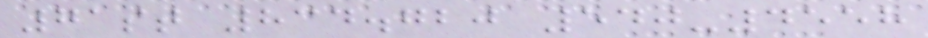71st 834.720 540-4558
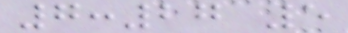7:27 5
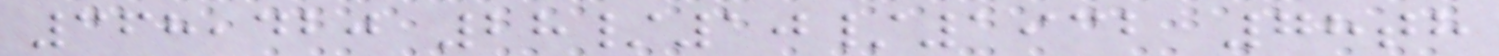368,420 28/10/1932 78th
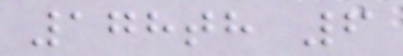178th 6
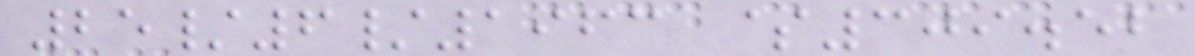25/6/1963 $309.52
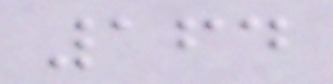164
